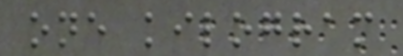one kilogram
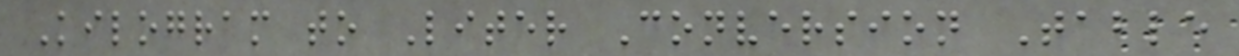Kilogram to Liter Conversion Table
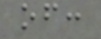of:
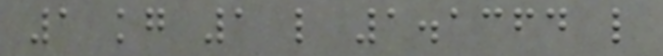1 kg 1 l 1.1364 l
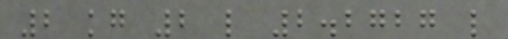2 kg 2 l 2.2727 l
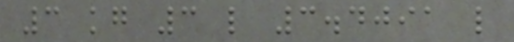3 kg 3 l 3.4091 l
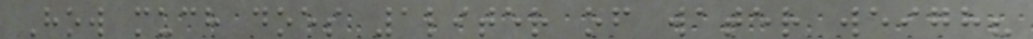How much does 1liter of water weigh?
